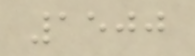1500
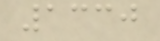1330
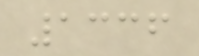1336
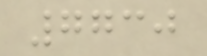7730
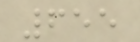655
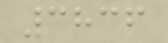3836
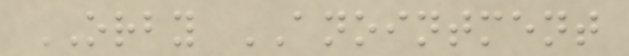ORBY ANOINTMENT
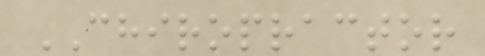CHIROPRACTOR
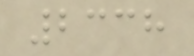2338
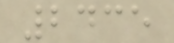2435
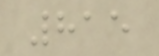815
